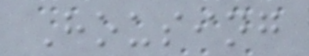Housing
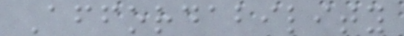Affordability
